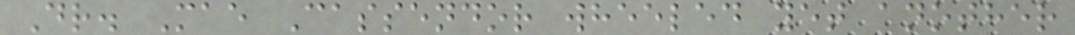Dr. Mae Cassendor wheeled yet another
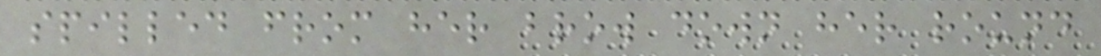spilled from her brow down her round
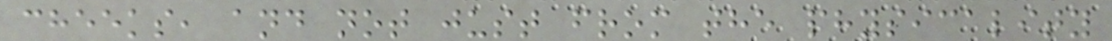cheeks, and not just from the physicality
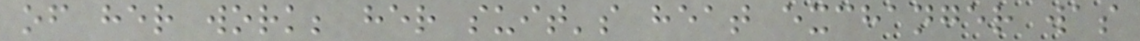of her work; her suit's heat exchanger was
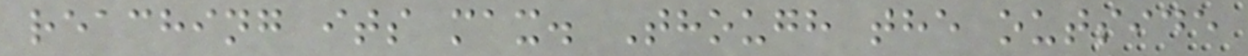reaching its max. Though the outside
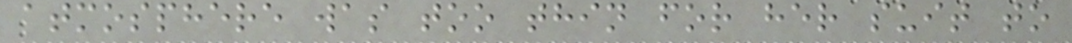atmosphere was too thin for her suit to
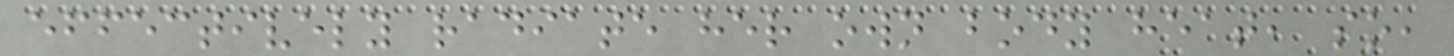effectively radiate her own body heat, so,
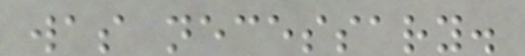was necessary.
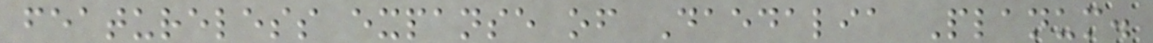featureless expanse of Daedalia Planum.
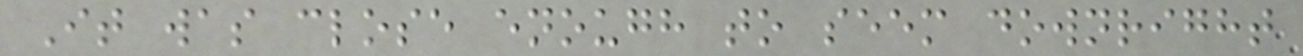It was close enough to seem downright
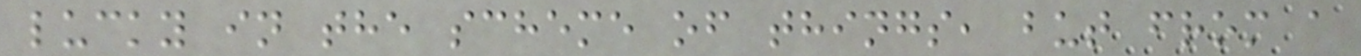lucky in the scheme of things, but from a
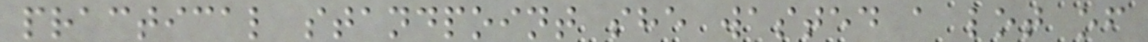practical standpoint she wasted a lot of
